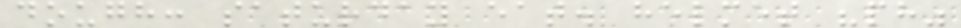dough: saturday eat. helmet "ph"
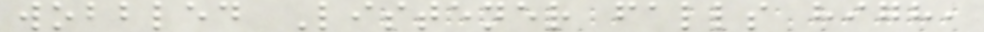wobbled Listener falls high,
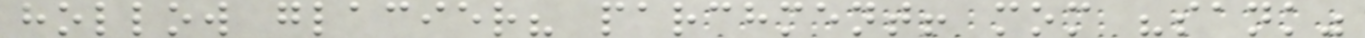hollow glacier? parchment! mom "sank"
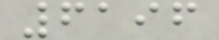6196
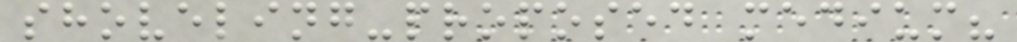shoveling-proposed medium?
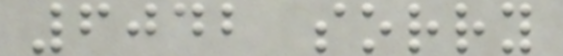6042 sorry
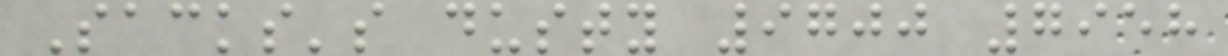Sacks's dusty 9700 7958
